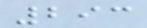293
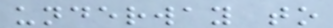underway to
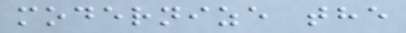modernize the
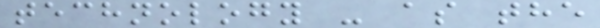technology - as the
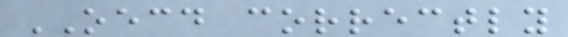OECD correctly
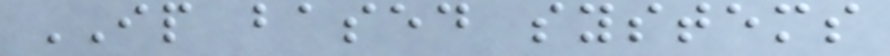IP based systems
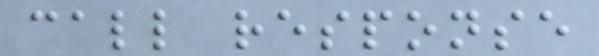call response
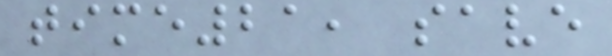time21, save
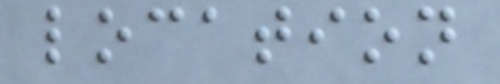location
